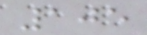105
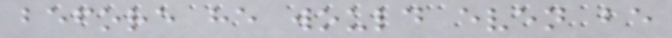before he would even be
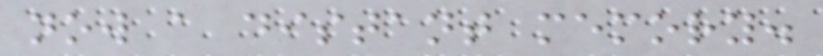now a distant memory.
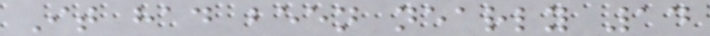It had been nearly 14
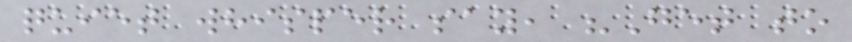quiet whisper say, "Get to
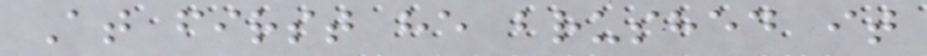At first he brushed it
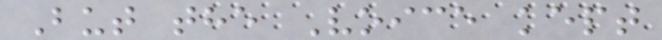But the Voice kept
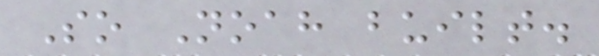So Noah built.
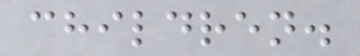children.
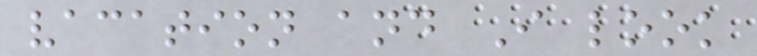vacation and I look
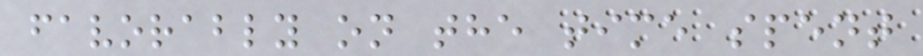favorably on the time spent
